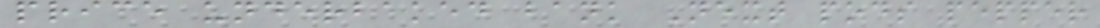price underbaked bank Next pods pepper
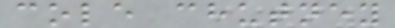cole chutney
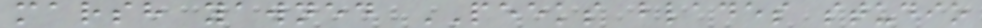marsh yawned PEEKS blades studio
